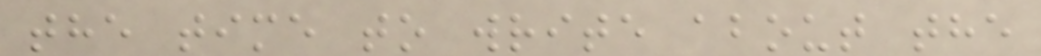the time to write about the
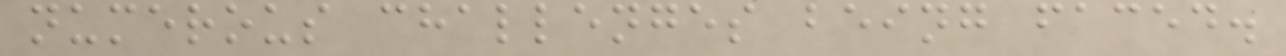numerous challenges being faced.
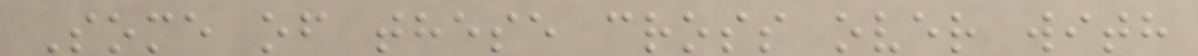Some of these cross over with
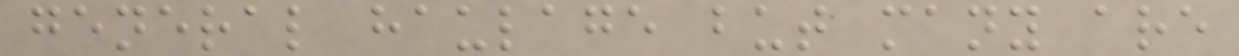general haulage but many are
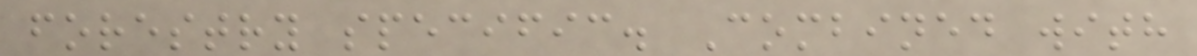forestry specific. Combined with
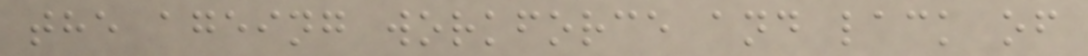the ageing workforce and lack of
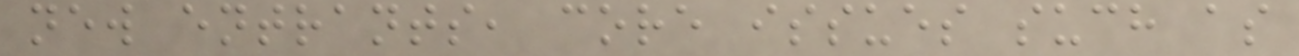new entrants, core issues such as
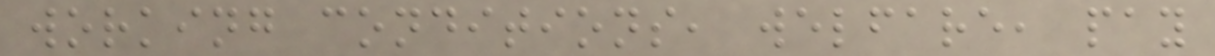working conditions, welfare, pay
